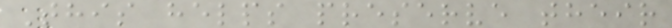This helps preserve their
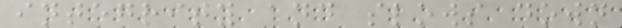integrity and slows down
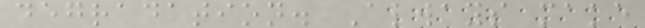degradation. Always make
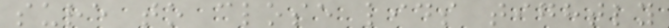sure to close lids tightly
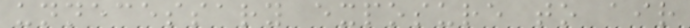unnecessary exposure to air
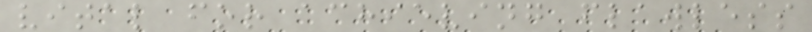vital for achieving flawless
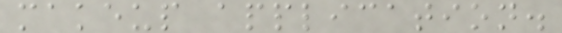makeup application.
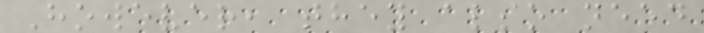However, they also need
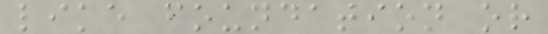like foundation or
